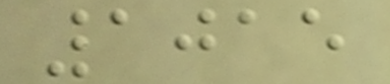1015
